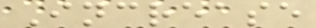Increase
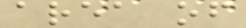area of
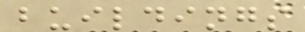buildings
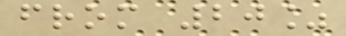from 20%
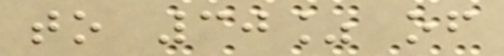to 30% of
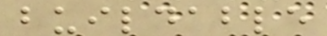buildable
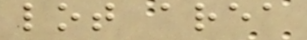lot area
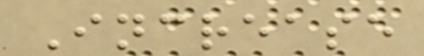Increase
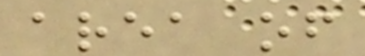area of
